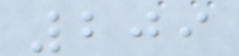209
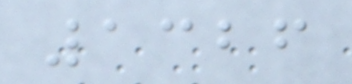1326
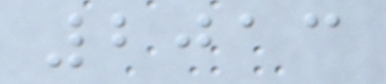2013
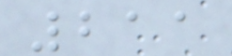211
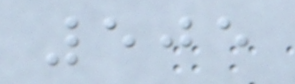505
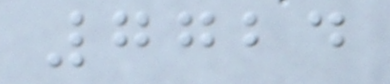7724
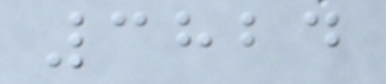3824
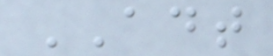ADT
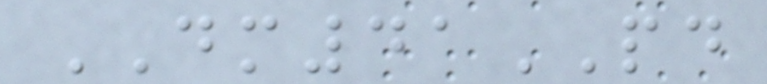DM41PD
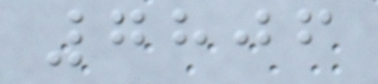7806
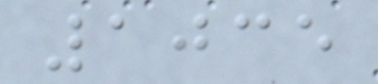1035
